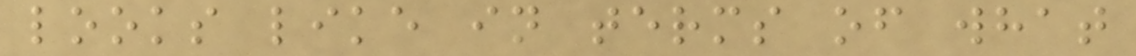looks like in terms of what
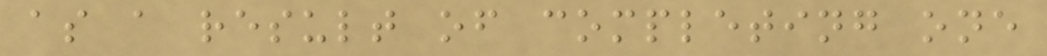as a result of completing one
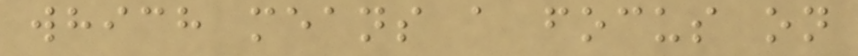which means a focus on
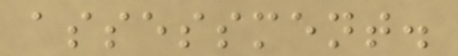assessment.
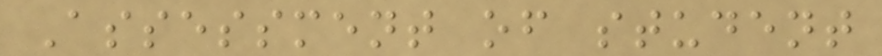Assessment of student
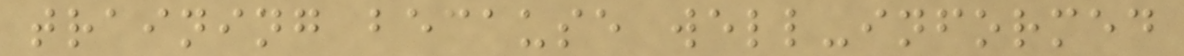training because well-informed
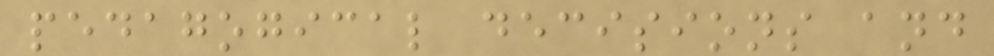pedagogical decisions and
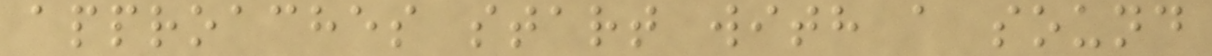approaches start with a sound
